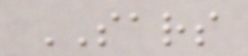SARS
